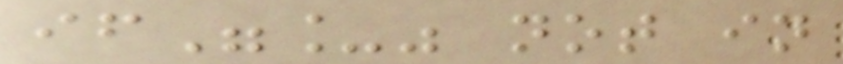if"_" not in
